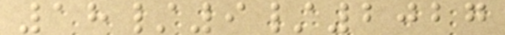18/9/2027
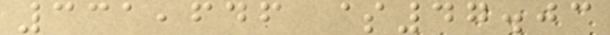331,646 $47.03
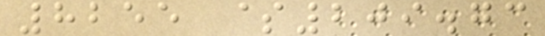8255 $209.73
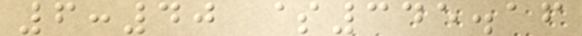6:40 $345.16
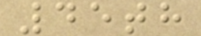45th
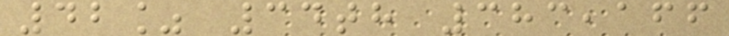42% 34th 383,166
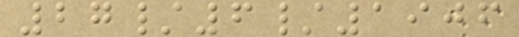27/6/1906
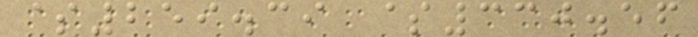$259.39 $330.56
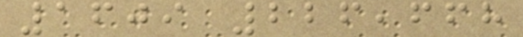1609 226,668
